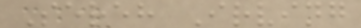Sereh Irving
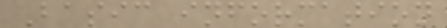Basic information
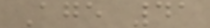Age 41
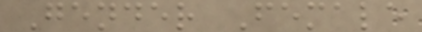Gender Female
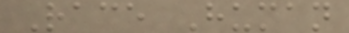Race Human
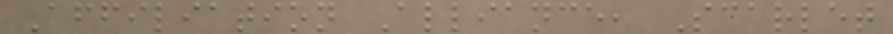Affiliation Alliance, Scarlet
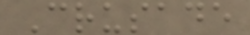Crusade
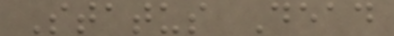Status Dead
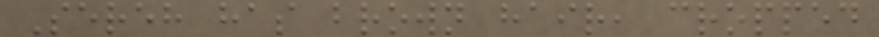Sereh has brown hair, cropped
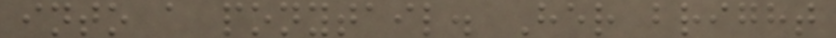into a ponytail. Her bright
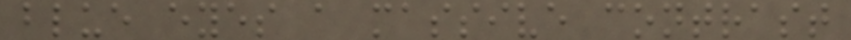blue eyes a massive contrast
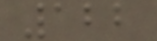122
